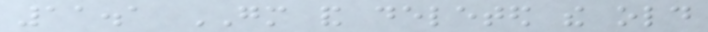11.1 GM and deleted the old
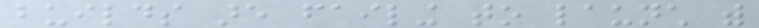builds are failing to launch with
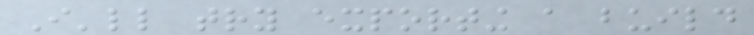I'll try exporting a build
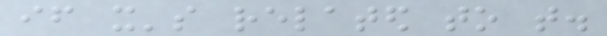if it's related to that.
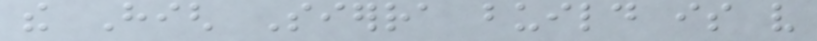the High Sierra build is very
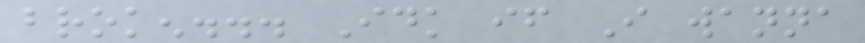broken... Idk if I wanna
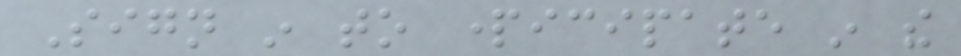Sign in to participate in the
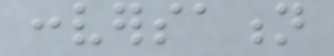conversation
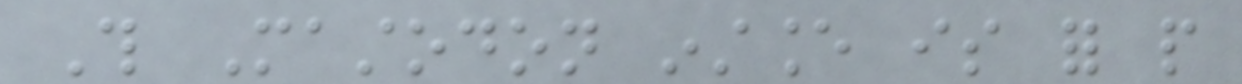This Mastodon instance is for people
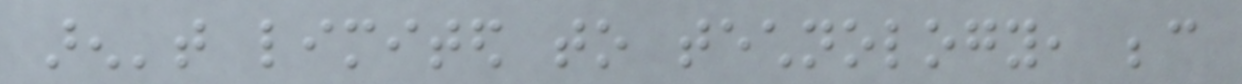aren't limited to technology, because
